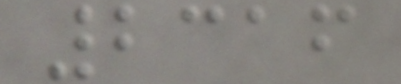2316
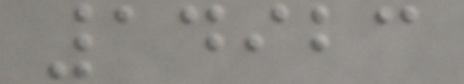14923
